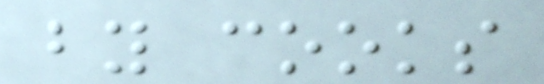by cooks
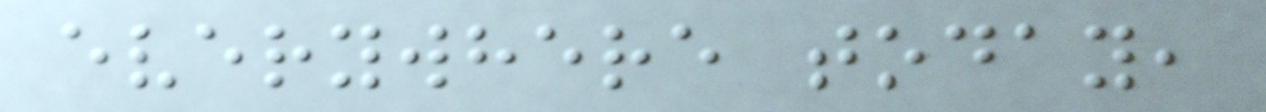everywhere today,
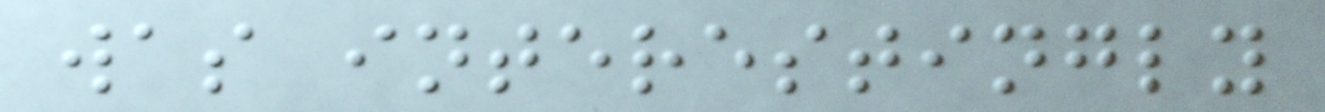was interestingly
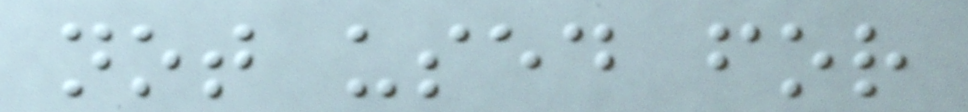not used for
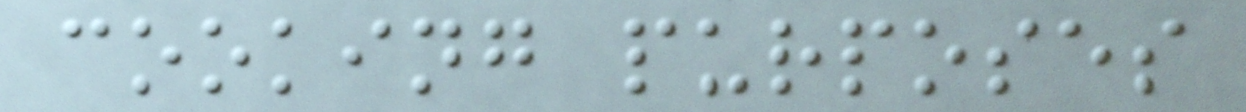cooking purposes
